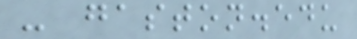- gaston.edu
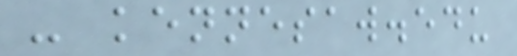- kennesaw.edu
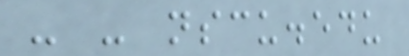- - nscu.edu
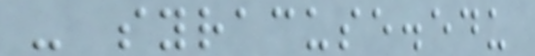- syracuse.edu
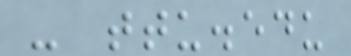- ttu.edu
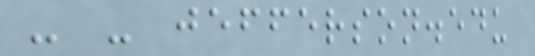- - jefferson.edu
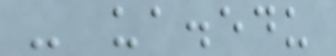- ua.edu
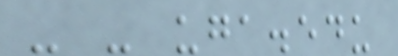- - uga.edu
